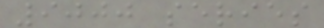9000 series
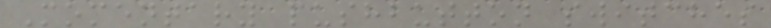Momentary pushbutton switches
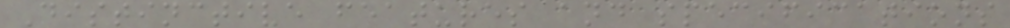Distinctive features and specifications
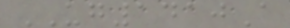UG1410A
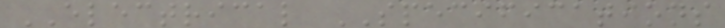ELECTRICAL SPECIFICATIONS
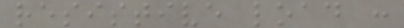resistive load :
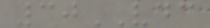30VDC
